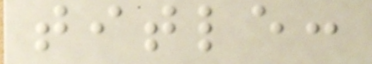title:
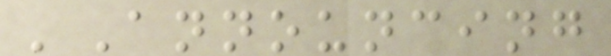'Announcing
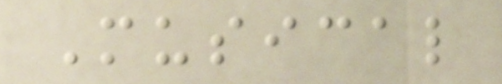Musical
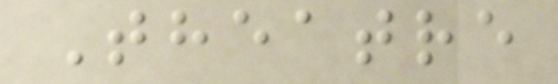Theatre
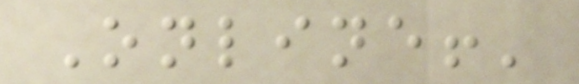Online!'
